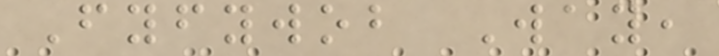Fyfywob Way,
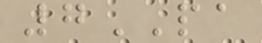7PA
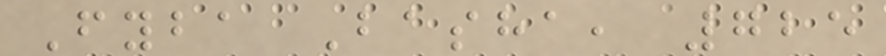Fyba Basha, 725
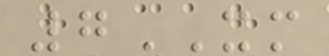7XM
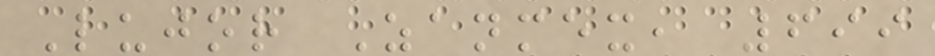Lujor Zanmex, 699
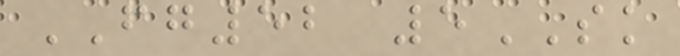FG52 5SK
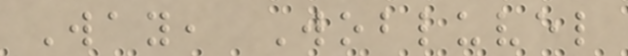Way, Wobluvel
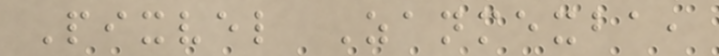Pixvel Zanmexba,
